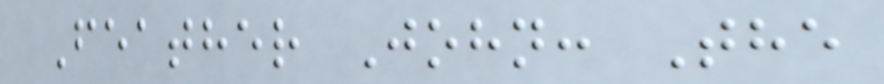Feather John: The
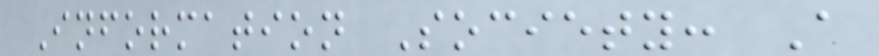Information Society: A
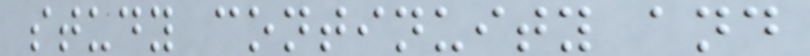study continuity and
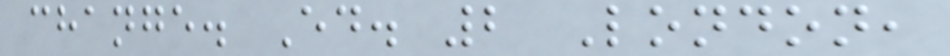change. Ed. 2 London,
